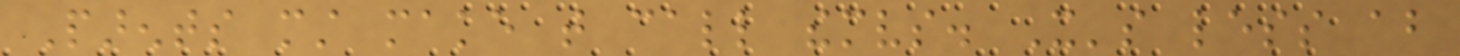Parents must make that call themselves. It's less about
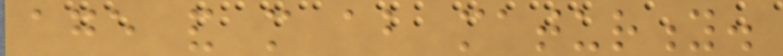age and more about maturity.
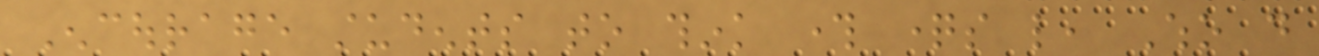Encourage students to think through questions like, Who do
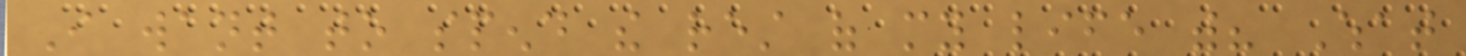I want to spend the rest of my life with? What
